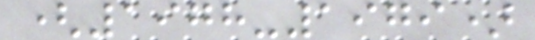(1978-1979)
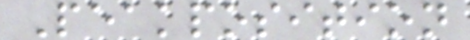Peakposition
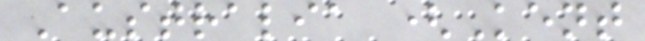Australia (Kent
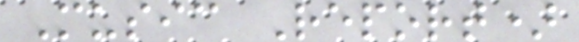Music Report)
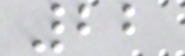22
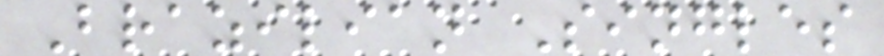Brazilian Singles
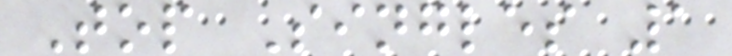Top Singles 1
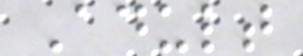Adult
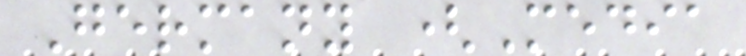Germany (Media
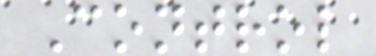Control
